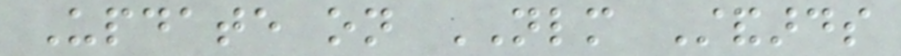Update on NLM Standards
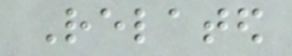Related
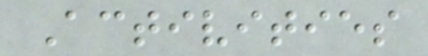Activities
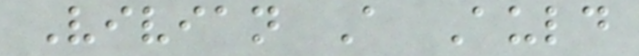Vivian A Auld
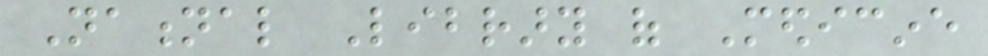National Library of Medicine
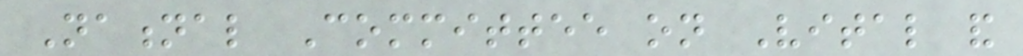National Committee on Vital and
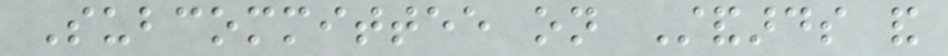Subcommittee on Standards and
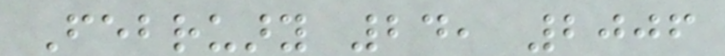February 24, 2006
